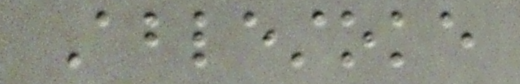Ablestoke
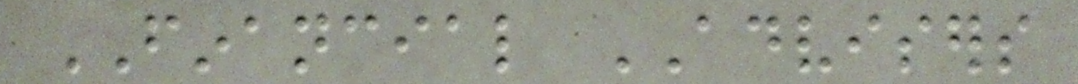FINANCIAL ADVISERS
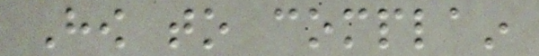How to complain
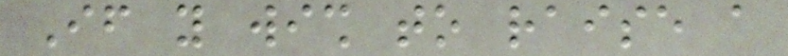If you wish to raise a
